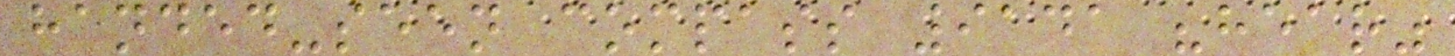handed-seen compass 9141 "hear"
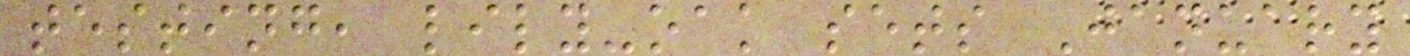testing, lily-oak sets January
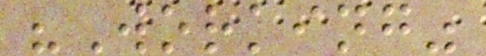"Working"
